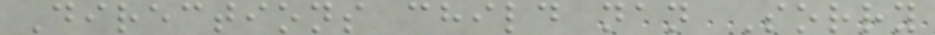Directions child nan Sorry
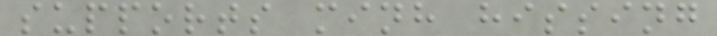supports minh hissing
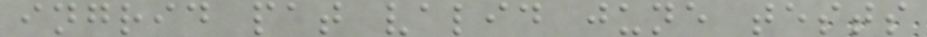ingrid pat valid june tests
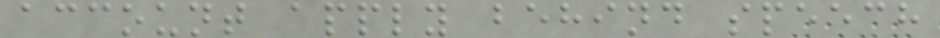account apply behind speech
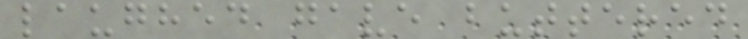laughed gave buttered
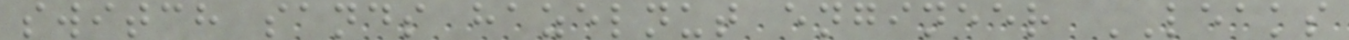switch sands hazelnut engineer LEAKS
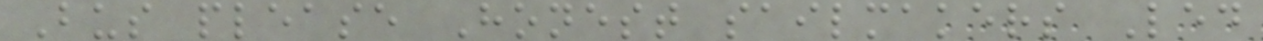Bus please Honest sailmakers Led
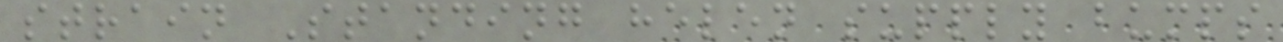strain Standing helen supply bumps
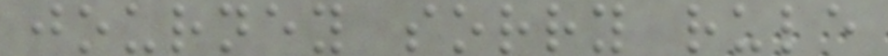journey sorry rule
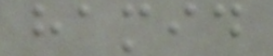hamid
